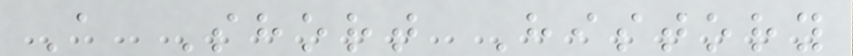A Short History
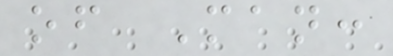of Man:
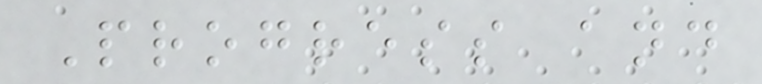Progress and
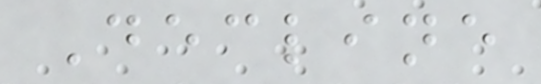Decline
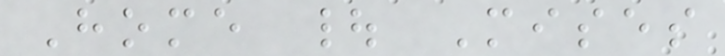Home | Mises
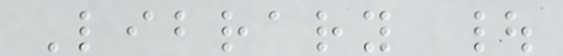Library |
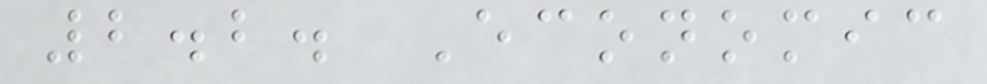2.2. Economic
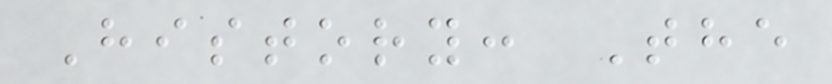History: The
